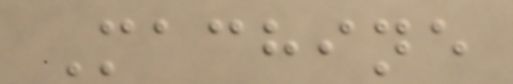Machine
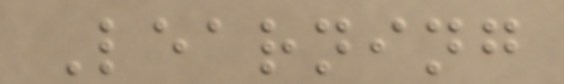Learning
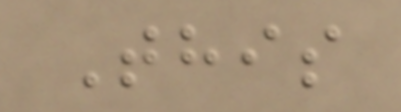This
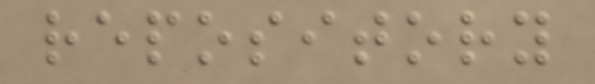repository
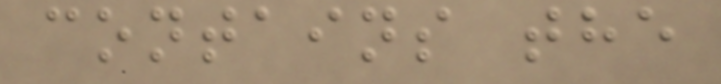contains the
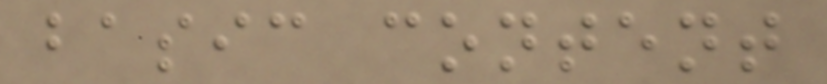basic content
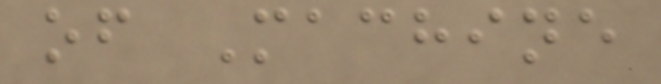of Machine
